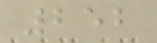252
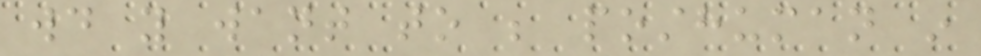would you want to be posthuman in
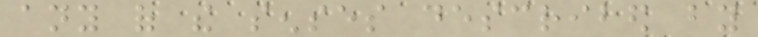any of the senses described by
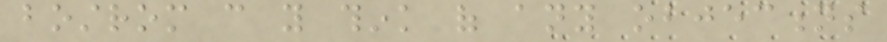bostrom can you think of any objections
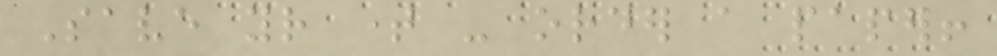Save your time - order a paper!
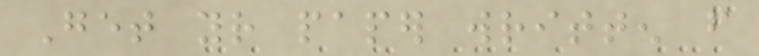Get your paper written from
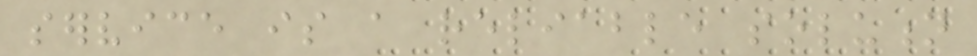service is a reliable solution
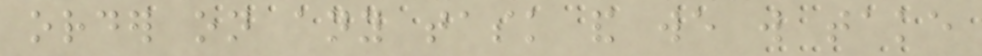order on any task and we will take
